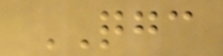QGC
